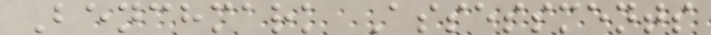Benchmark Assessments
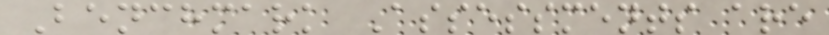Benchmark Assessments are
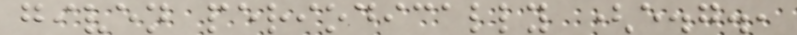given periodically (e.g.,
